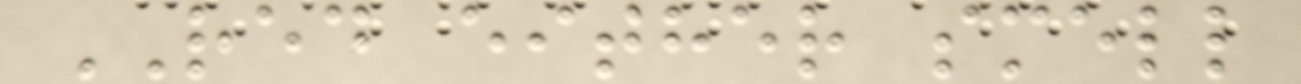RED either smell
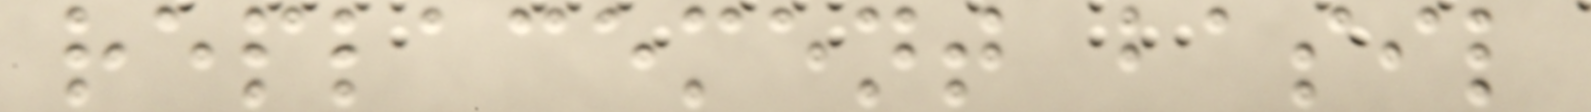replacement basil
